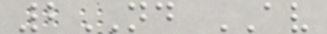2ND AV
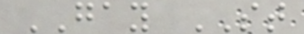GAY ST
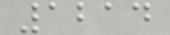1214
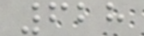628
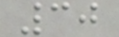30
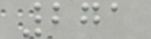271
